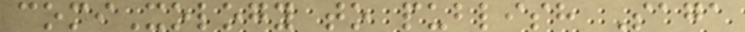comiXology to publish Saga
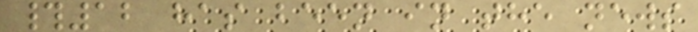#12 has been in the news
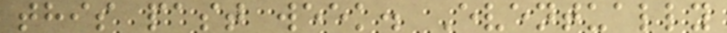this past week. Eventually
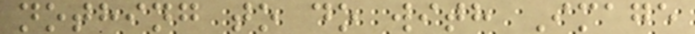nothing to do with Image
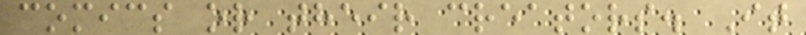comics or their creators. It
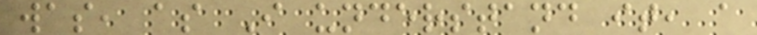was, as I understand it, a
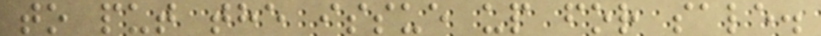to put the issue up for sale.
